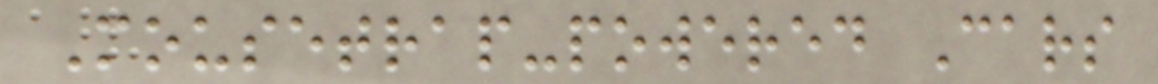Mousetrap-powered Cars
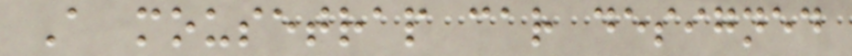A mousetrap car designed
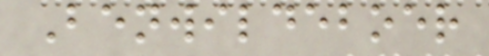Benwildeboer
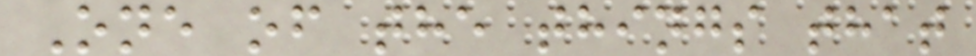One of the things that
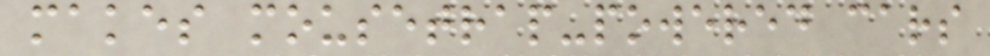makes mousetrap-powered cars
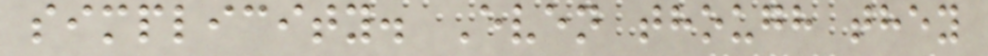simplicity. Even though they
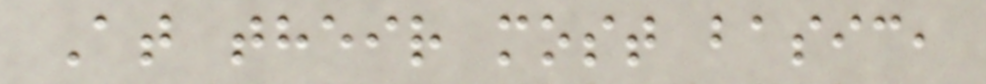At their most basic,
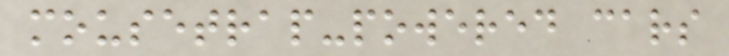mousetrap-powered cars
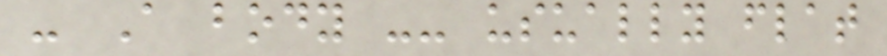- A body -- usually flat
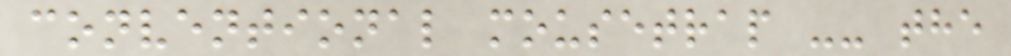conventional mousetrap -- the
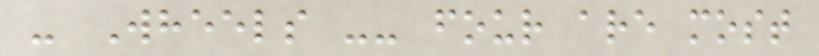- Wheels -- four are most
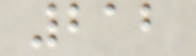212
